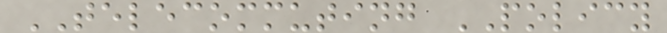TELECOMMUTING POLICY
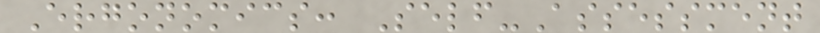Ergonomics: Self-Assessment
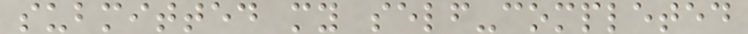submitted my self-completed
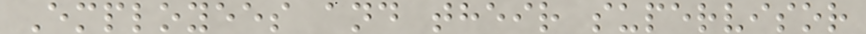Employees and their supervisor
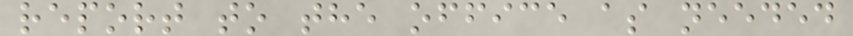report to the office as needed
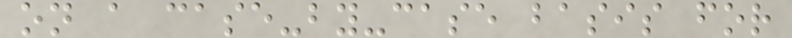on a case-by-case basis for
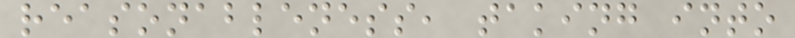reasonableness, taking into
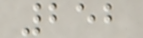252
